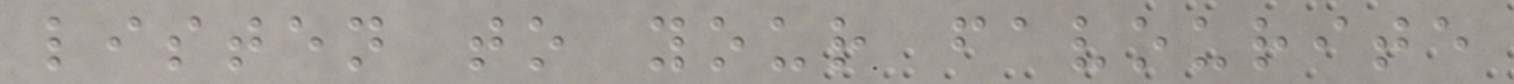listen to your favourite
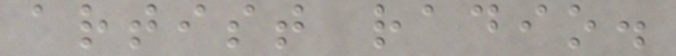artist radio.
